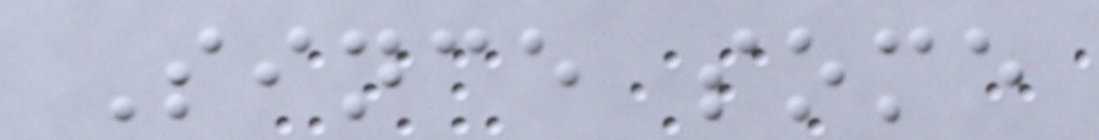Since some
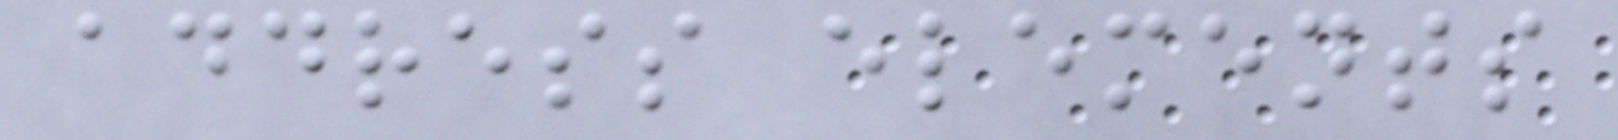address elements
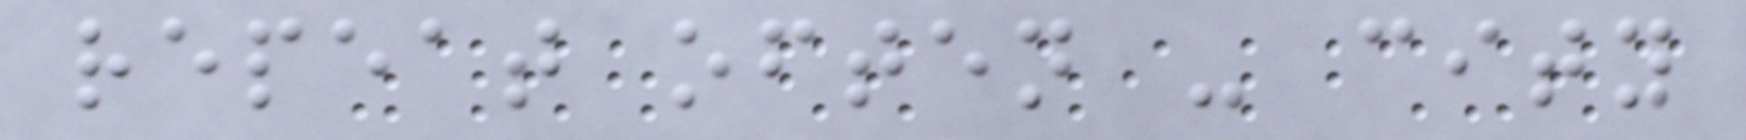repeat often - city
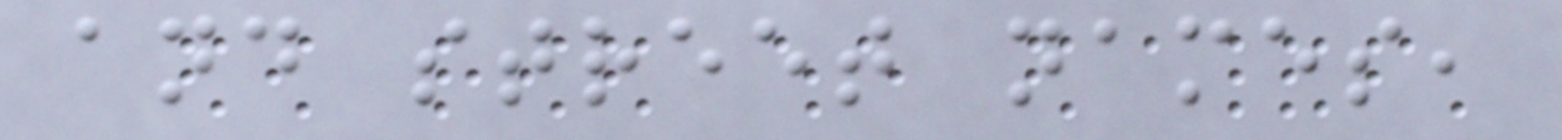and street names,
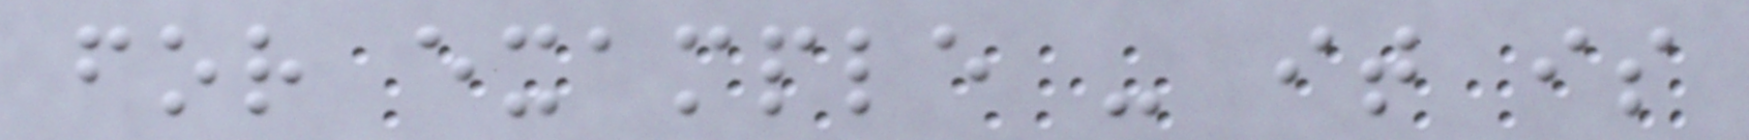for example - it is
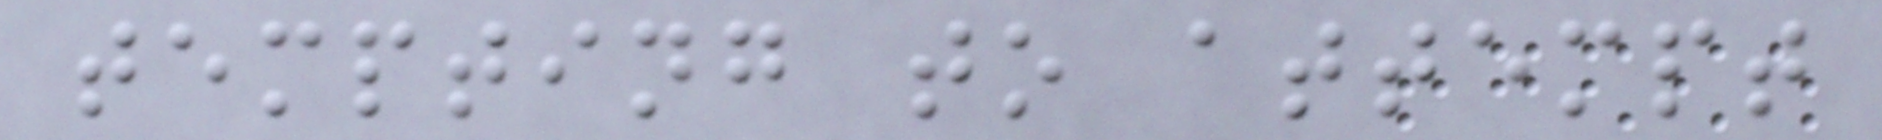tempting to attempt
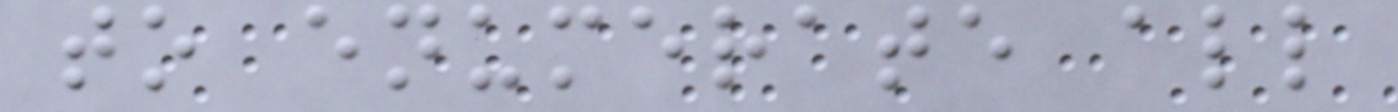to enumerate all
